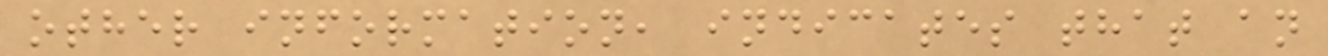other information, indicates that an
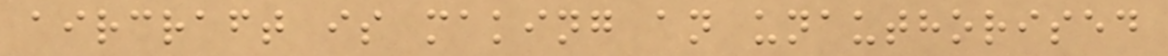aircraft is making an unauthorised
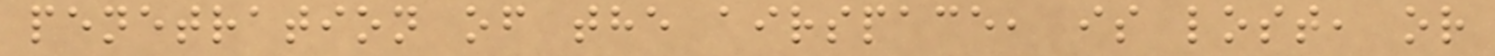penetration of the airspace, is lost, or
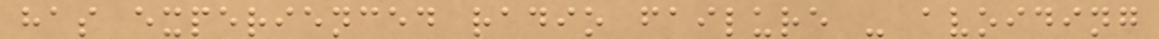has experienced radio failure - avoiding
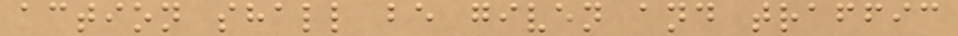action shall be given and traffic
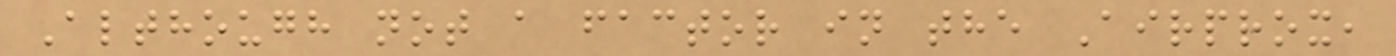Although not a factor in the Airprox,
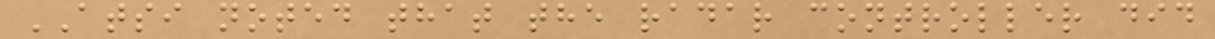ATSI noted that the radar controller did
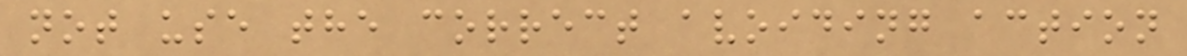not use the correct avoiding action
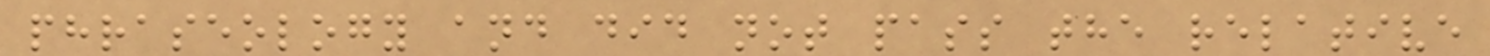phraseology and did not pass the relative
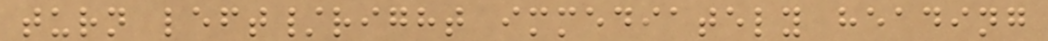turn left/right immediately heading
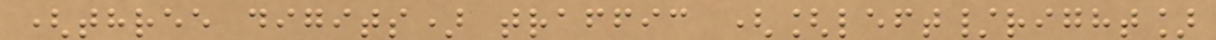(three digits) traffic ([left/right]
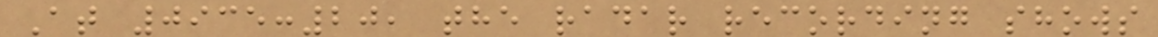At 0935:20, the radar recording shows
